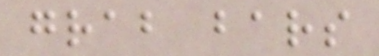grab bars
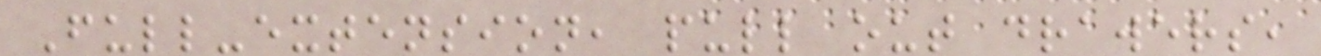Full-extension, pull out drawers,
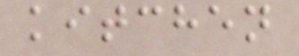kitchen
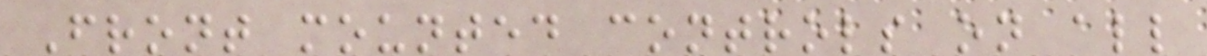Front mounted controls on all
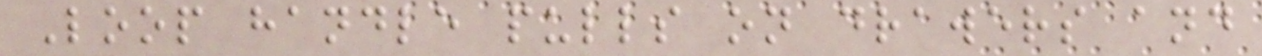Loop handle pulls on drawers and
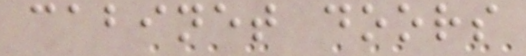cabinet doors
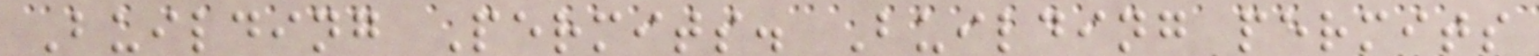Building Permits. Building permits
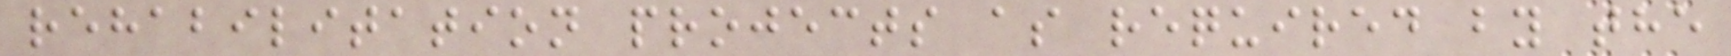rehabilitation projects as required by the
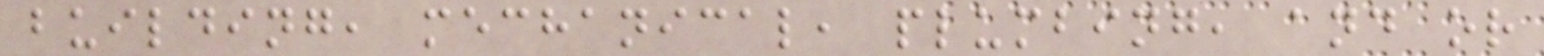building, mechanical, plumbing, and or
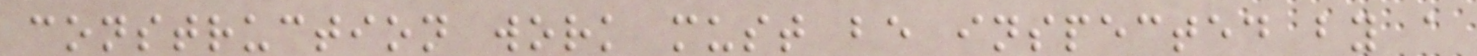construction work must be inspected by a
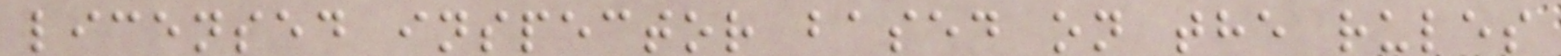licensed inspector based on the rules
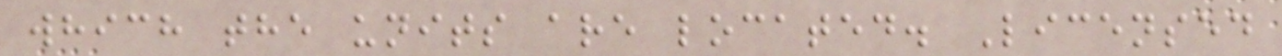which the units are located. Licensed
